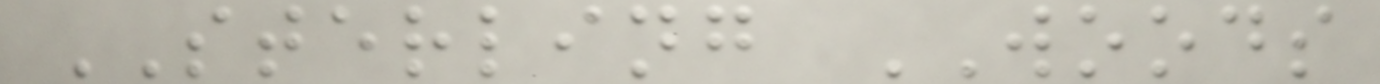STERLING WOODS
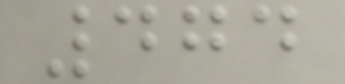474
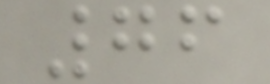76
